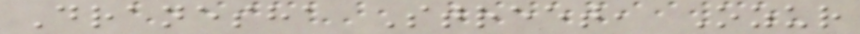Dranesha Street, Ozur
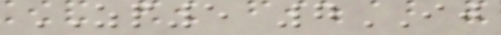ZP5 7IJ
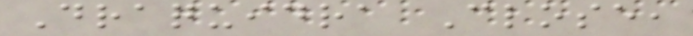Draquidra Close,
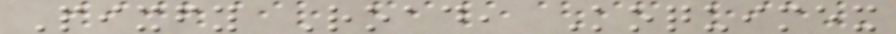Pixfy Road, Koquimex
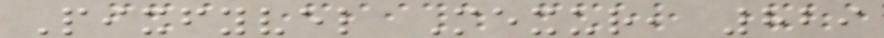Pixfyvel Mexur, 829
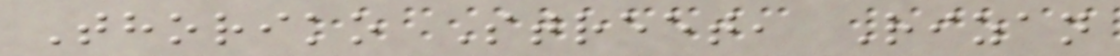Thoriko Street, Rizan
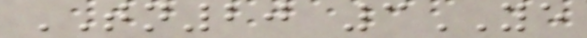TN20 3YE
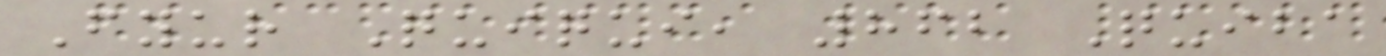Fyur Quiqui, 862 Quiba
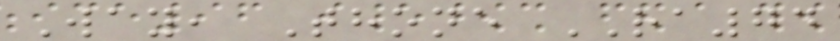Way, Thone RA74
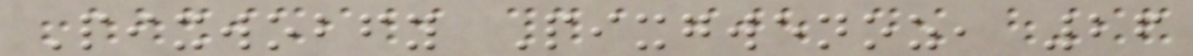Pixwobfy Pixgwenoz, 26
